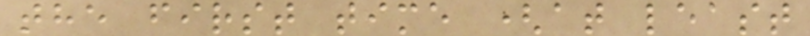the first time (at least
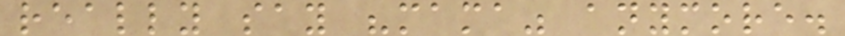really say "mama" anymore.
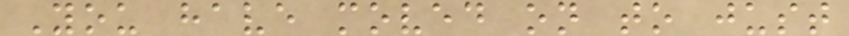You have moved on to just
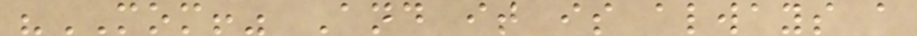"MOM!" And it is always a
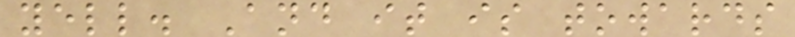yell. And it is towards
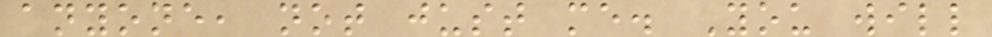anyone, not just me. You will
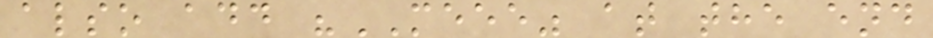also add "MEEE" at the end
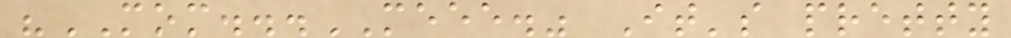"MOM...MEEE." It's pretty
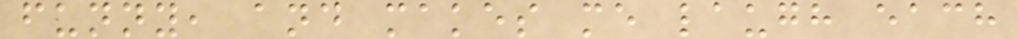funny, and makes me laugh each
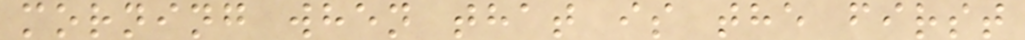morning when that is the first
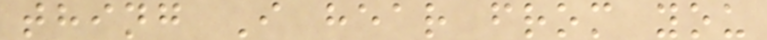thing I hear from you
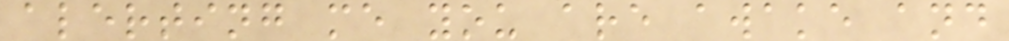alerting me you are awake and
